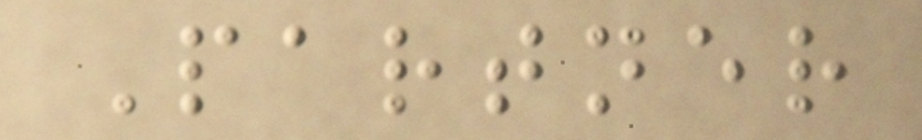Partner
